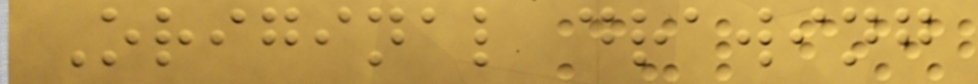Original drawing
